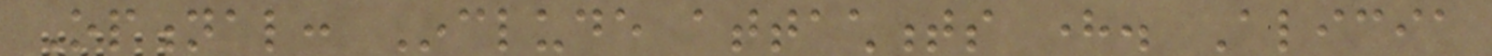Optional: Include attachments here. Alicia
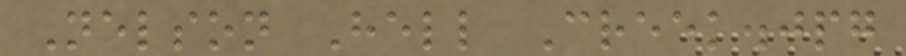Nelson Hell Creek.jpg
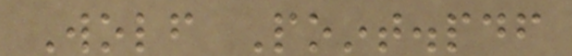Wolf Point.pdf
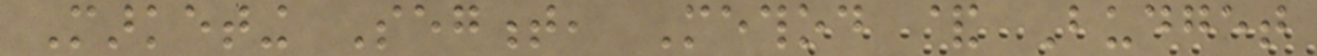Marketing Segment, Method & Budget
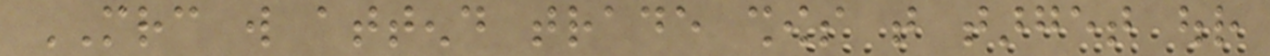MRC will attend trade shows that target our
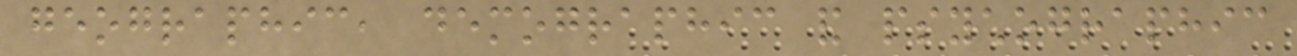geographic, demographic and psychographic
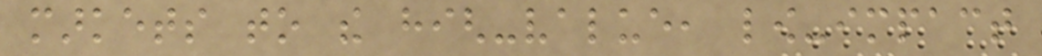markets to the high-value, low-impact
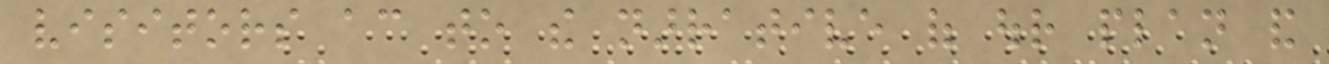visitors according to the narrative of our plan and
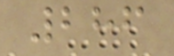286
